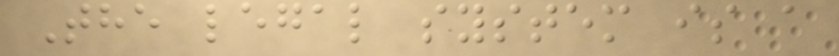The legal system is a
